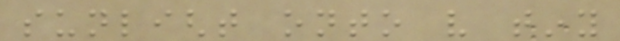sunlight onto very tiny
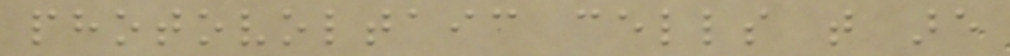photovoltaic cells that are
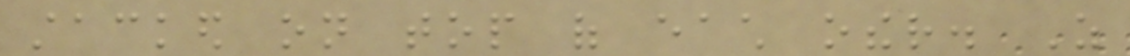stacked on top of each other. As
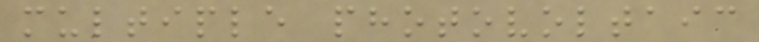multiple photovoltaic
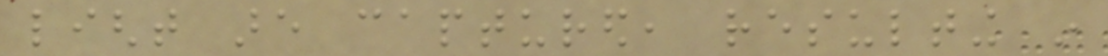light are captured, resulting in
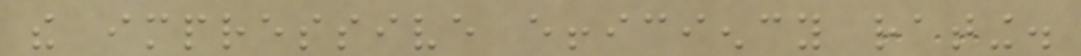the impressive efficiency rating.
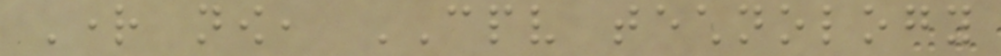Right now, CPV technology
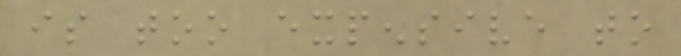is too expensive to
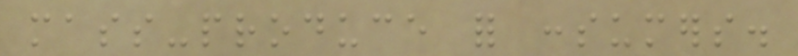mass-produce for consumers.
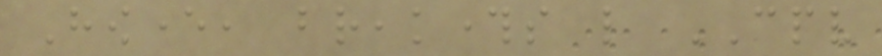However, breakthroughs like CPV
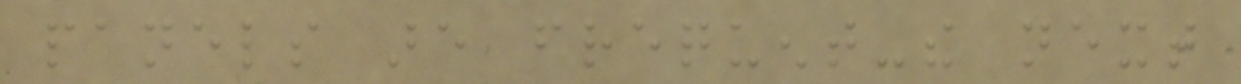panels are frequent-the next
